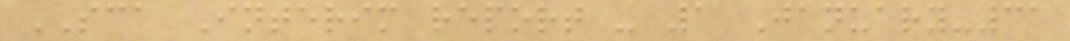SCA Interim report - 1 January-31
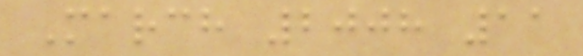March 2008 11
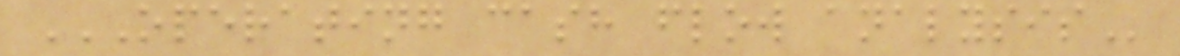OPERATING CASH FLOW ANALYSIS
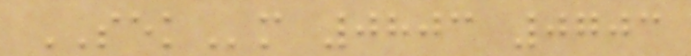SEKm 0803 0703
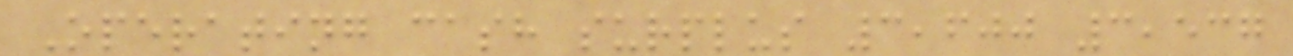Operating cash surplus 3,600 3,537
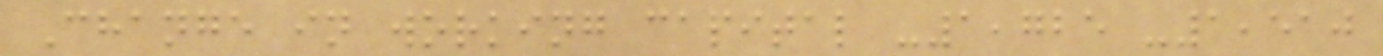Change in working capital -1,725 -1,510
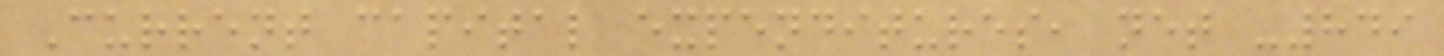Current capital expenditures, net -849
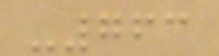-763
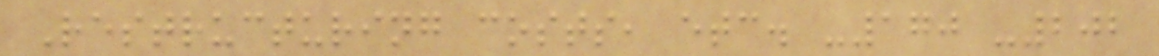Restructuring costs, etc. -170 -202
